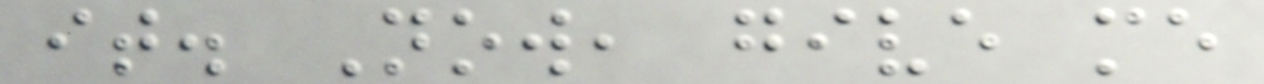it. Now, give me
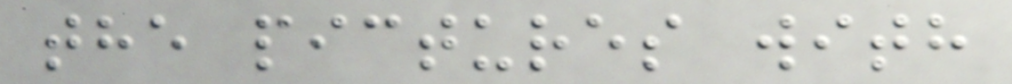the pictures with
